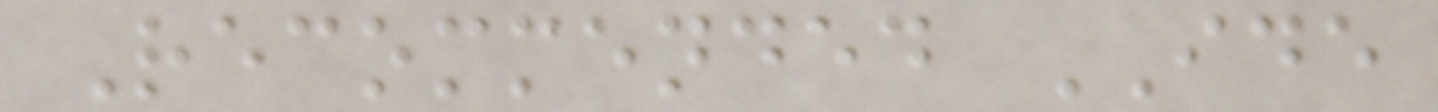Recommended IDE
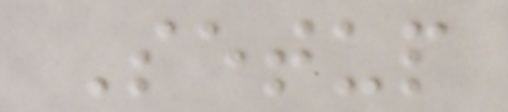Setup
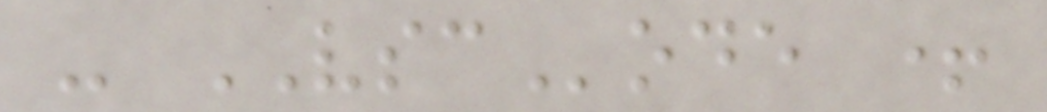- VSCode +
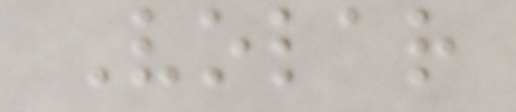Volar
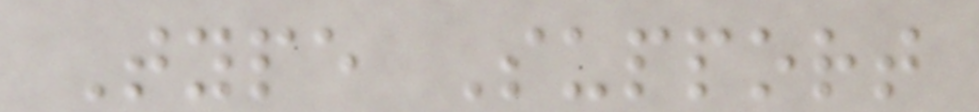Type Support
